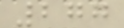277
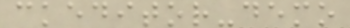ckeditor-demo
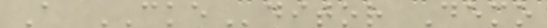A CKEditor Demo
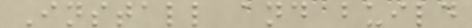Install and build
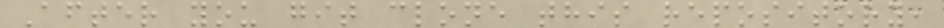After you git clone this repository,
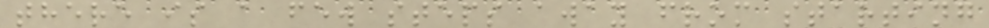there is a few steps away from starting
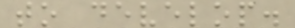to develop.
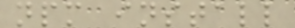npm install
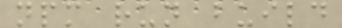npm run build
